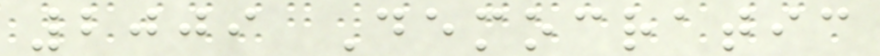2009 Democratic
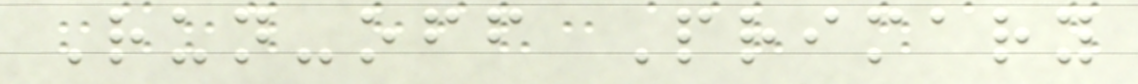Run-off Primary
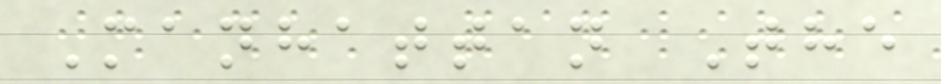Manhattan The
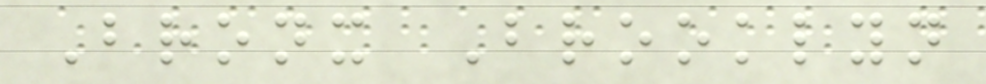Bronx Brooklyn
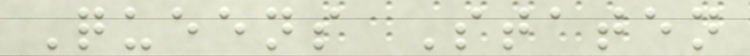Queens Staten
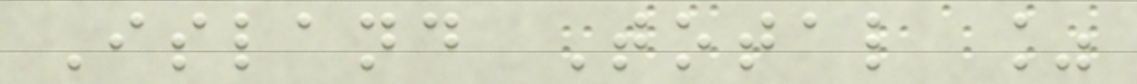Island Total %
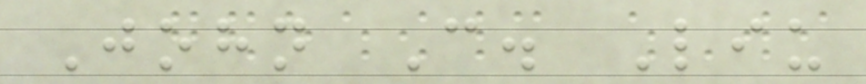John C. Liu
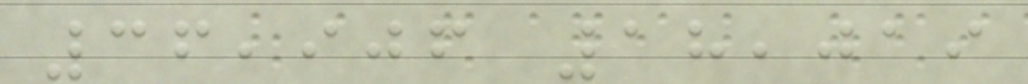36,906 18,019
